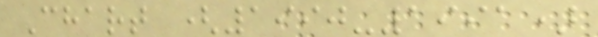Chart (1990-1991)
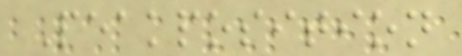Peakposition
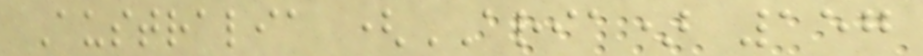Australia (ARIA) 157
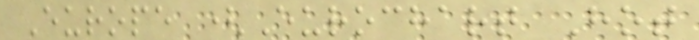Europe (Eurochart Hot
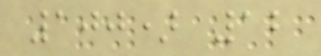100) 12
